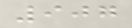907
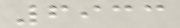6933
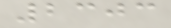2303
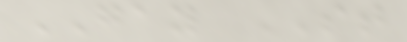GAY ST
